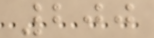200
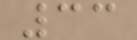33
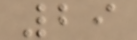29
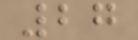27
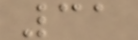31
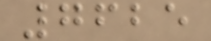7625
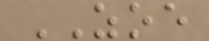ZOE
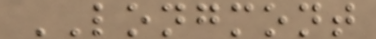LONGMONT
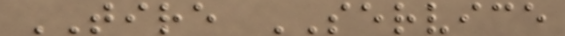TIRE SERVICE
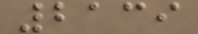2139
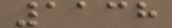1138
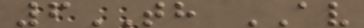6TH AV
